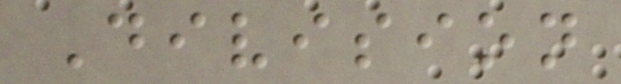Division
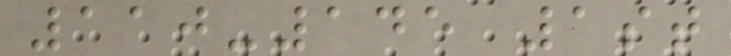110-145 1st
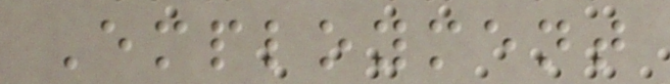Employment
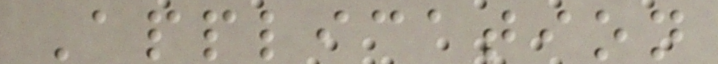Application
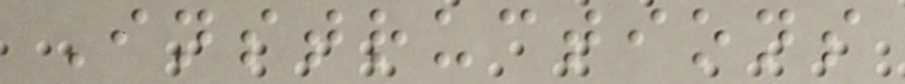Instructions
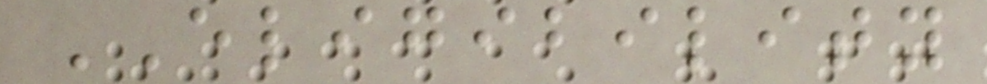ELIGIBILITY
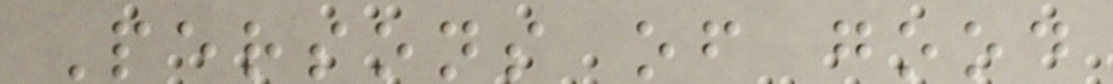Persons of good
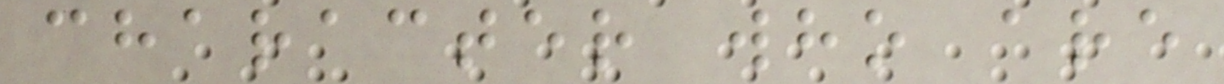character who are
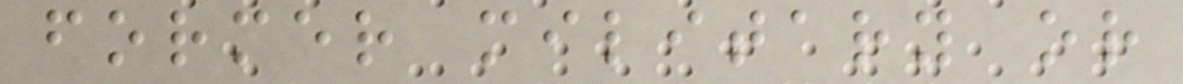former military or
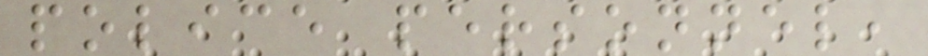police personnel,
